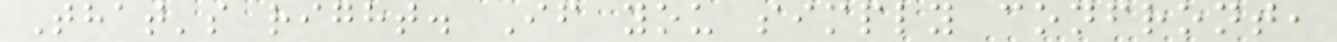That's right. If you simply confront,
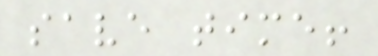save time!
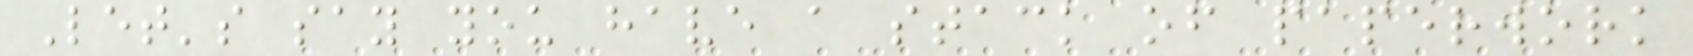Let's say you have a stack of paperwork
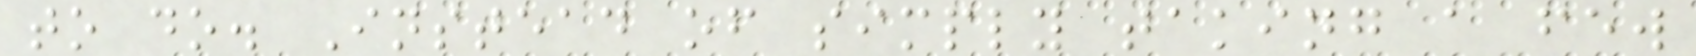to do. Instead of simply taking a few
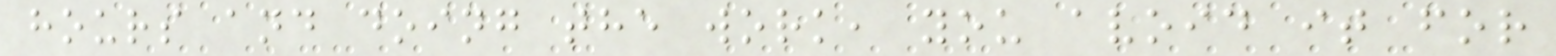hours and doing the work, you avoid it for
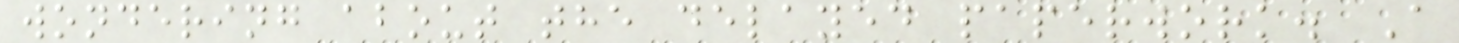wondering about the delayed paperwork. A
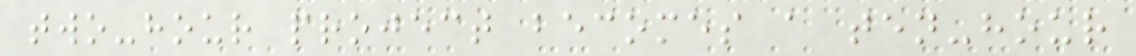two-hour project becomes a ten-hour
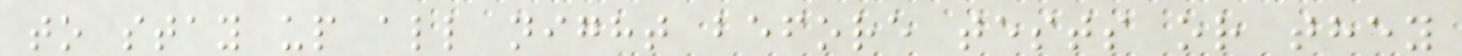to stay up all night before tests or they
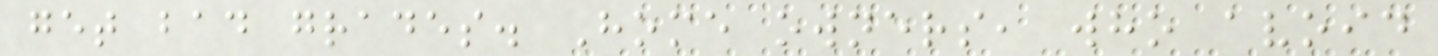get bad grades. Home owners, who avoid
